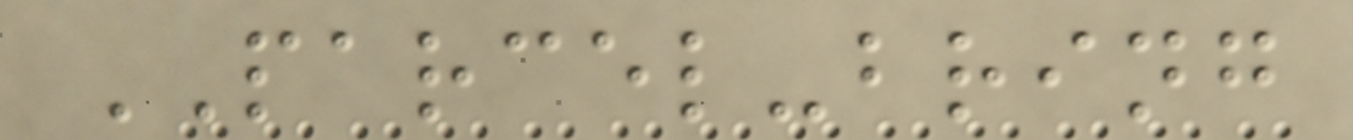PARCEL-bring
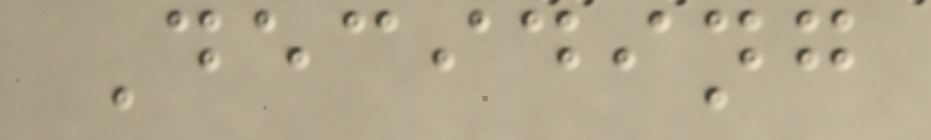Deciding
